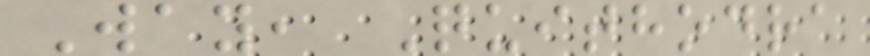Way, Quithodra
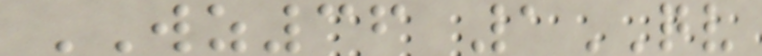WZ36 1QV
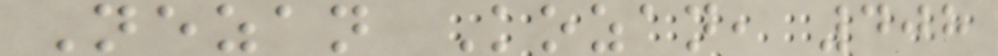Nezan Kozan, 408
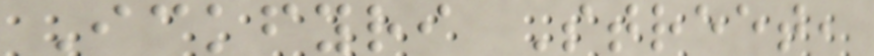Ickfyri Street,
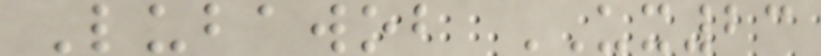Lubawob UX23
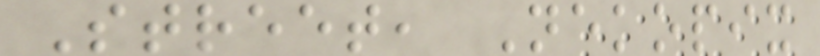Street, Nekopix
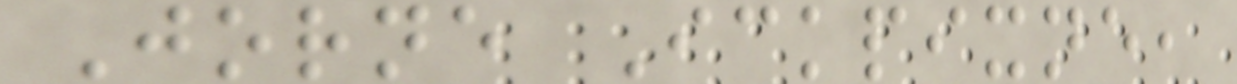Jorne Ickpixne,
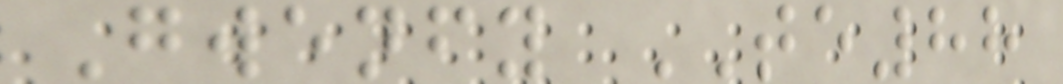Gwenfy TE88
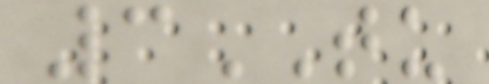3TU
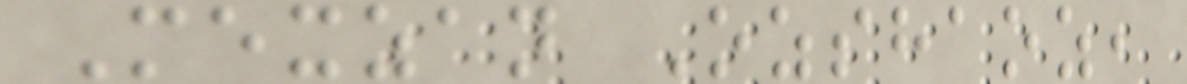Mexzan Ozshaoz,
